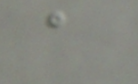a
